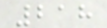218
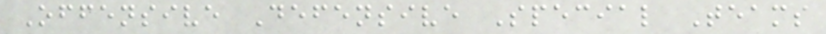Offensive Defensive Special Teams
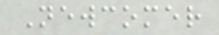Newcomer
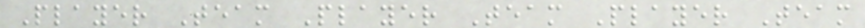Player Team Player Team Player Team
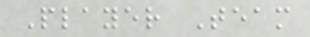Player Team
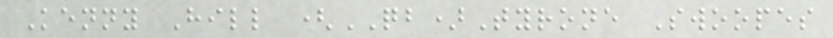Kenny Hill (QB)Tyrone Swoopes
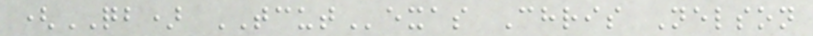(QB) TCUTexas Chris Nelson
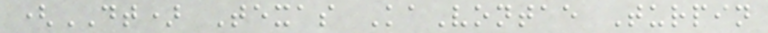(DT) Texas KaVontae Turpin
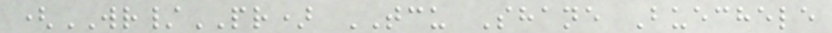(WR/PR) TCU Shane Buechele
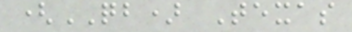(QB) Texas
